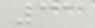31
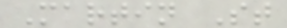Martin St
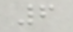6
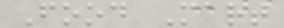Food Mart
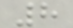8
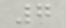7
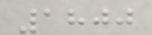1800
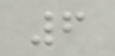6
